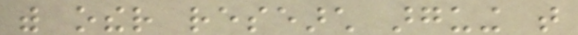with other research arguing that
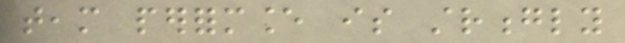team performance is strongly
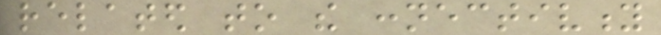related to the connectivity
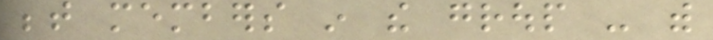between members in the group - with
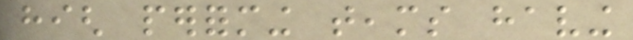high performing teams having
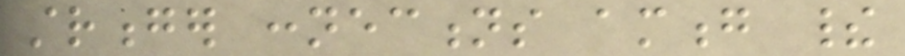stronger connections among their
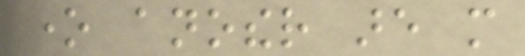one another are more
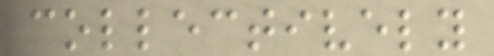collectively
